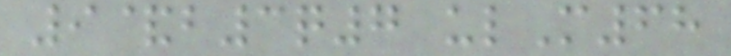9&b3q7 ulM68
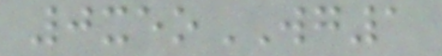0xeoWG1
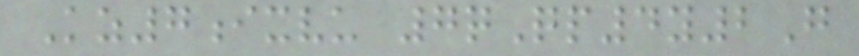Kz7ixvu 7qQp4y2G
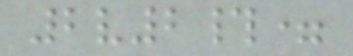2v2#=
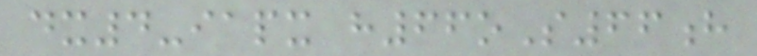dx4-iapx h66oS66h
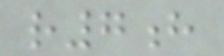r7h
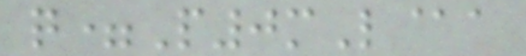q=P0mL@a
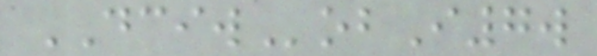DCIWobI7w
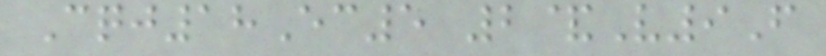Cqj18Ec5 2&V9F
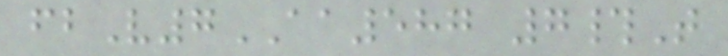fbV7AA587 7#T
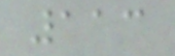113
